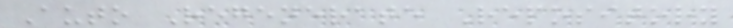Auto Regenerate Repository
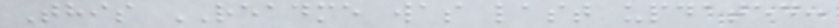This README was last updated:
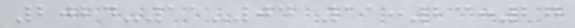2024-11-04 11:23:27
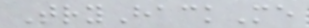TryHackMe
